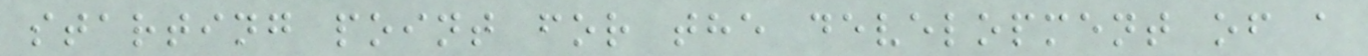starting point for the development of a
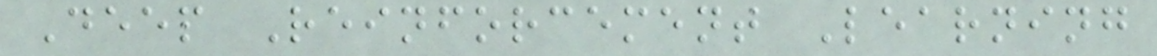Deep Reinforcement Learning
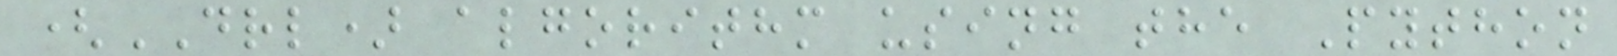(DRL) algorithm using the Python
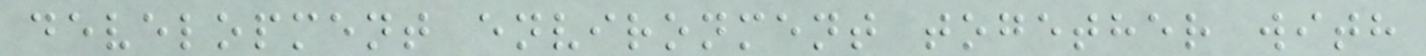development environment together with
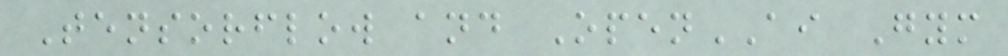Tensorflow and OpenAI Gym
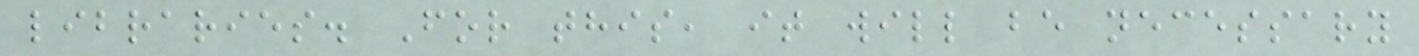libraries. For this, it will be necessary
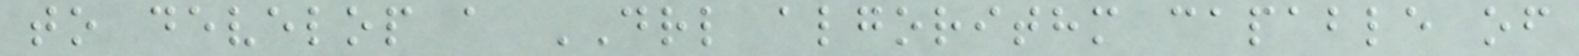to develop a DRL algorithm capable of
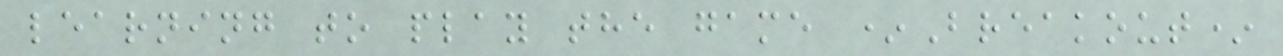learning to play the game *Breakout*
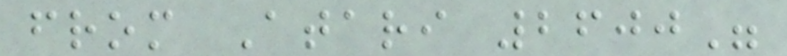from Atari 2600"
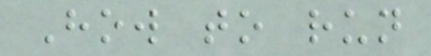How to run
